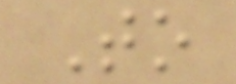To
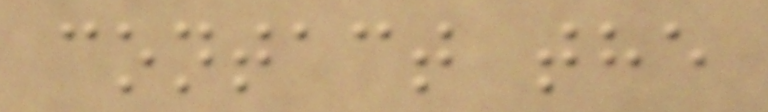contact the
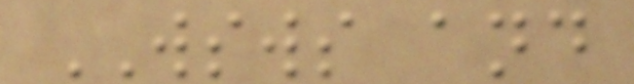WSWS and
